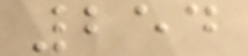254
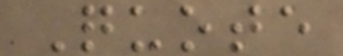Quote
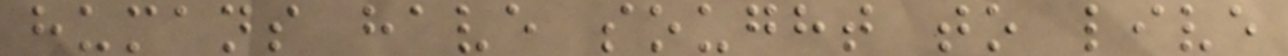humans have sought to live
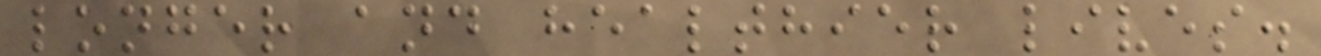longer and healthier lives.
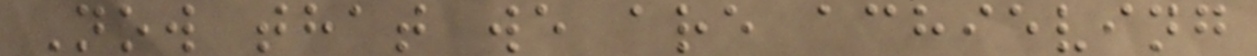Now that we are achieving
